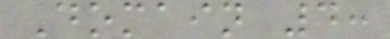Domain 4:
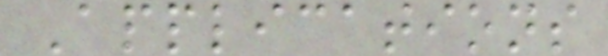Applications
